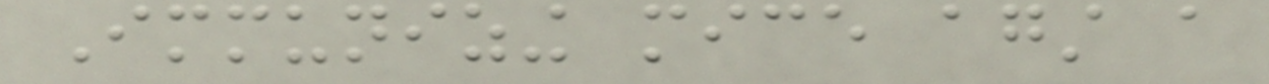Immunizing mice against a
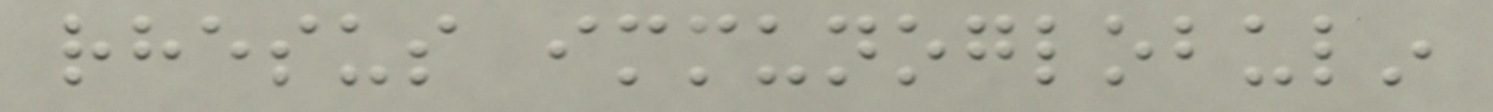rhesus immunoglobulin
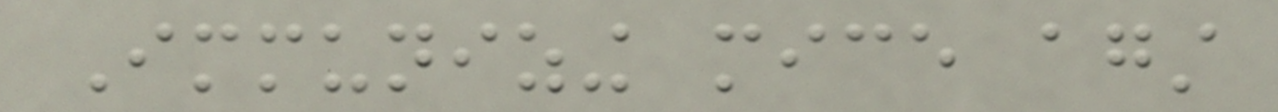Immunizing mice against
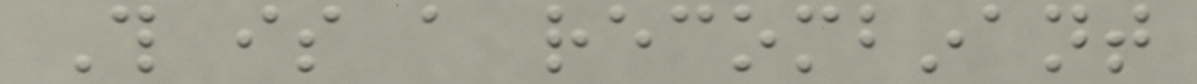This is a recombinant
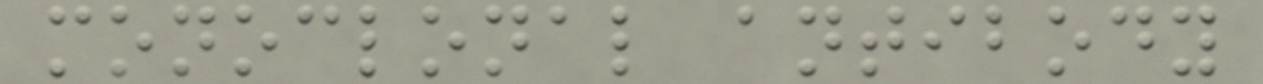monoclonal antibody
